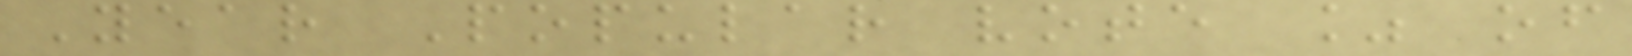Year Popular vote % of
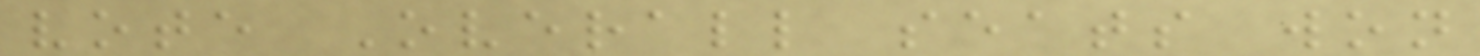vote Overall seats won
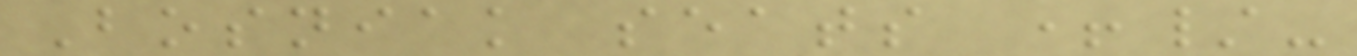Bosniak seats +/-
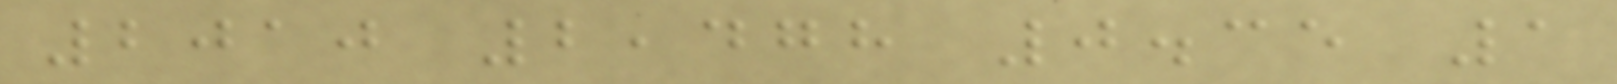2010 2,478 0.35 1
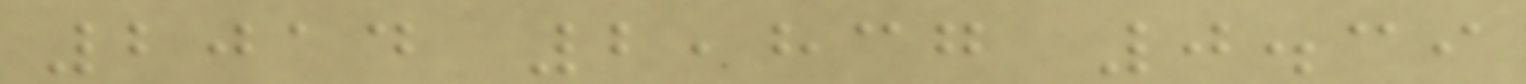2014 2,837 0.39
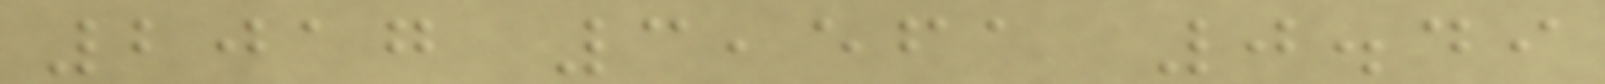2017 3,561 0.49
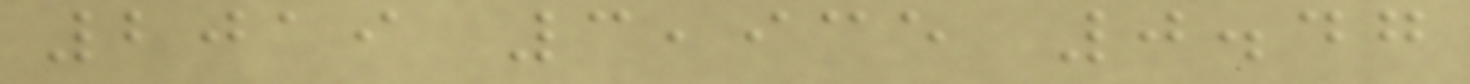2019 3,935 0.47
